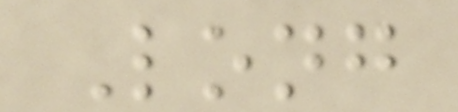Long
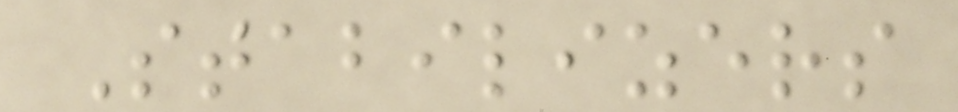Stabilizers
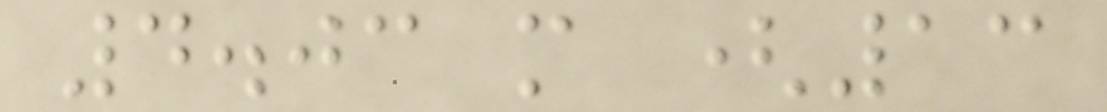4.03 m (13
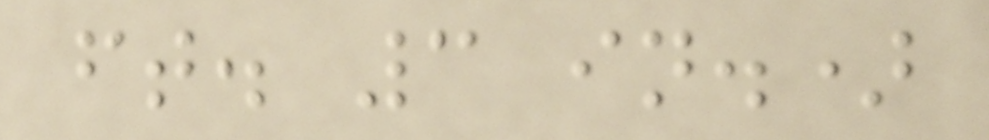ft. 3 in.)
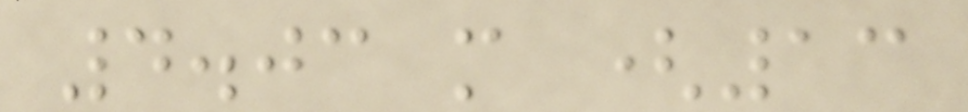4.03 m (13
